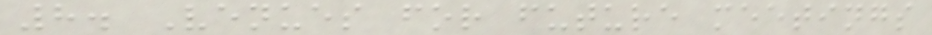8. Venues for future meetings
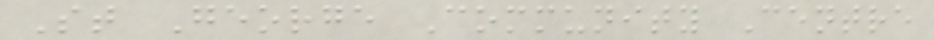St George Community Centre
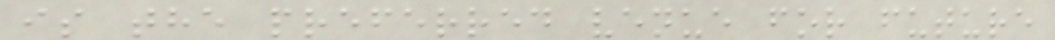is the preferred venue for future
